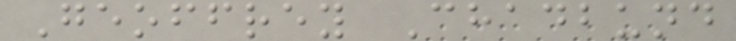Geoffrey Chadbund
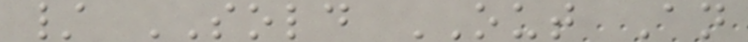/ SOLD OUT An
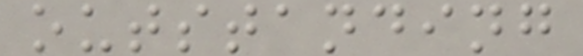outstanding
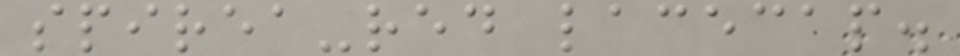spirea-red lacecap.
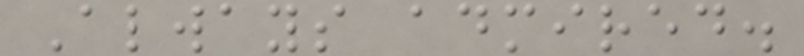Always admired.
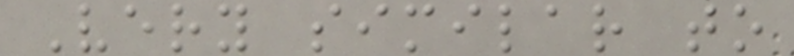Very similar to
